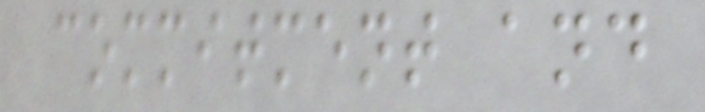commitment and
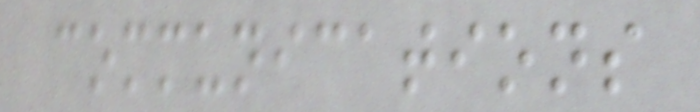communications
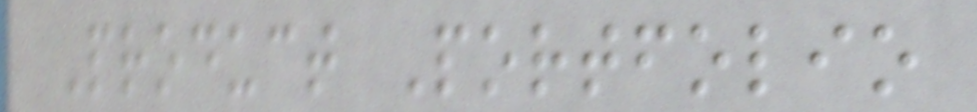Product Portfolio
